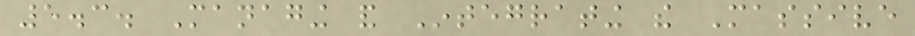5.3. Managing and Integrating the Massive
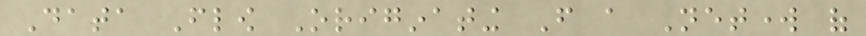Data Flow Originating From a Network of
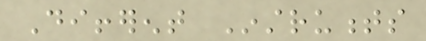Different Instruments
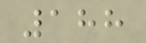188
